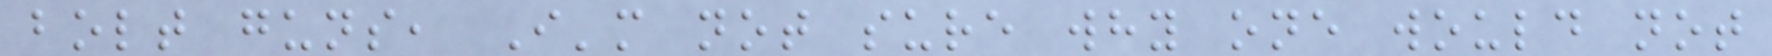bolt guns, I'm not sure why one would not
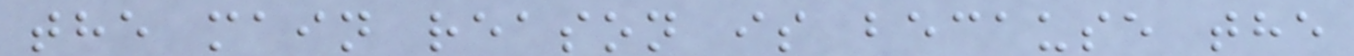the main reason is because the
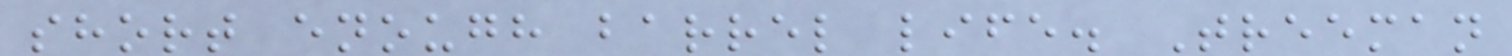short enough barrel life. Treeman
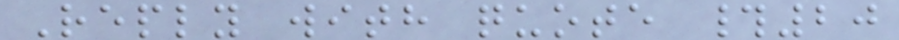Reply with quote #20
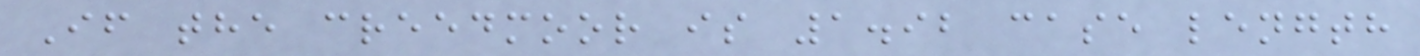If the creedmoor is 1.92 case length
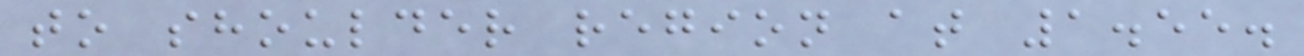to shoulder region at 1.55.
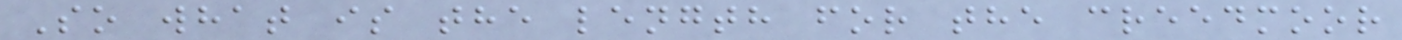So what is the length for the creedmoor
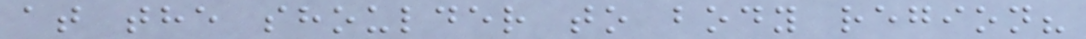at the shoulder to body region?
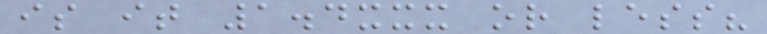is it 1.4xxx or less?
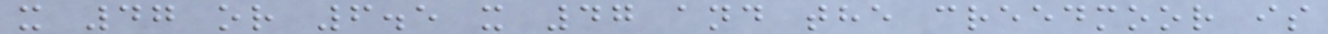x 47 or 6.5 x 47 and the creedmoor is
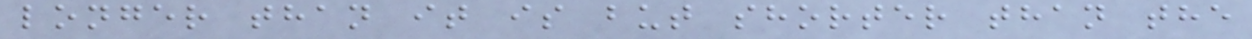longer than it is but shorter than the
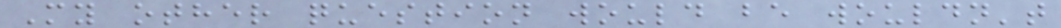My other question would be wouldn't
